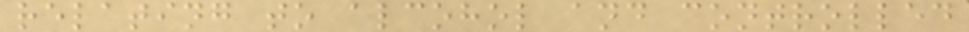relating to alcohol and controlled
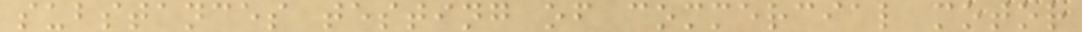substances testing of commercial motor
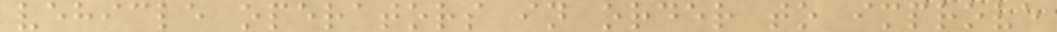vehicle operators in order to improve
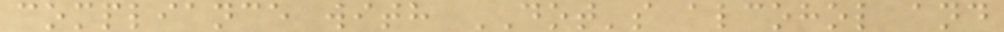compliance with DOT's alcohol and
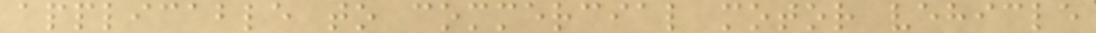applicable to commercial motor vehicle
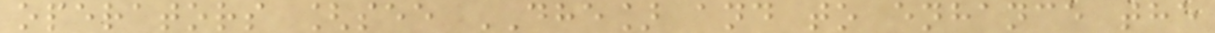operators [see DHE] and to enhance the
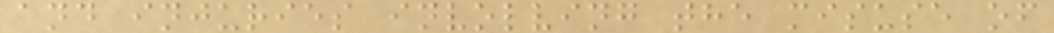and injuries involving the misuse of
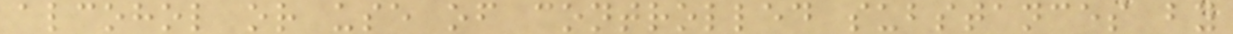alcohol or use of controlled substances by
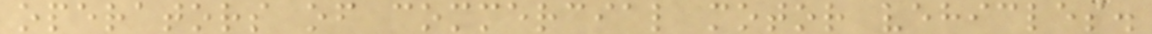operators of commercial motor vehicles.
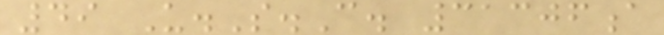49 U.S.C. 31306a
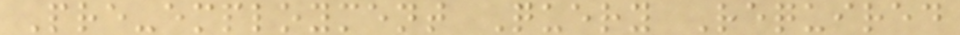Pre-employment Query Required
